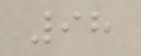98
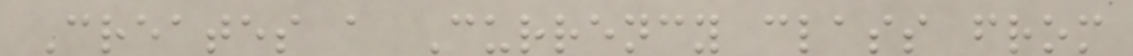Creates a Currency class from
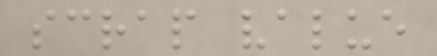scrap value
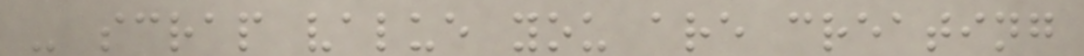- scrap value you are creating
